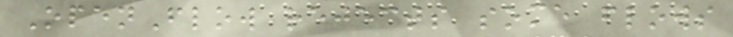OpenFlow rejects some flows
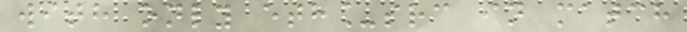with only eth_src in match
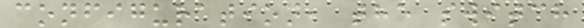configuration, the switch
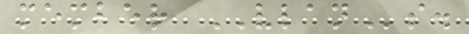member VLANs.
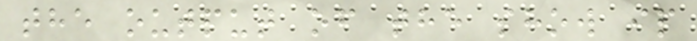the output of the show ip
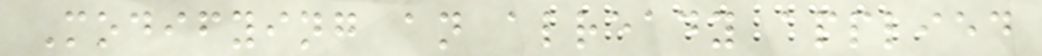Modifying an already applied
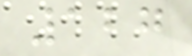127
